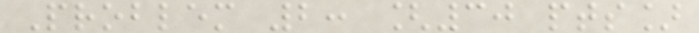Problem 2: [30 pts]
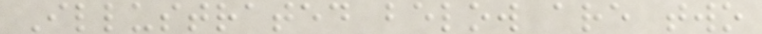Illustrated below are two
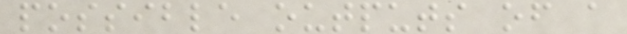possible outputs of a
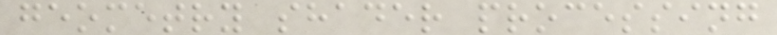geometry shader processing
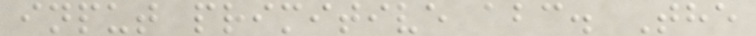input primitive abc. The
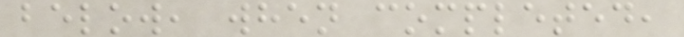below, when completed,
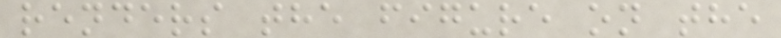renders the figure on the
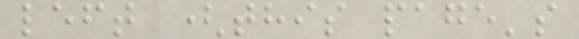left (this page's
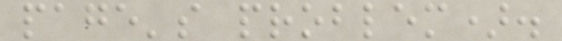page's problem).
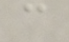c
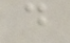d
